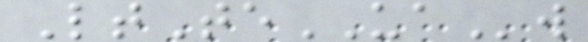LtTeUAw
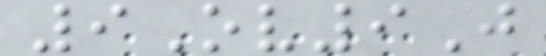9Ov9J
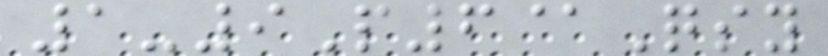1-9P6@Qsy
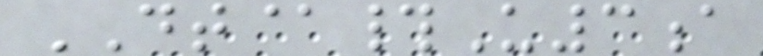DT@#U3a
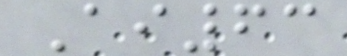Ai63
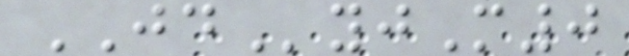JDyjM0
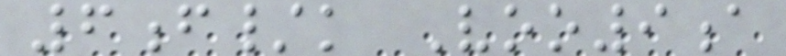6f/k Voo9a
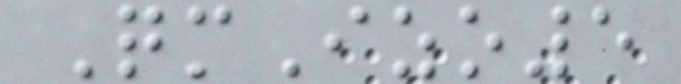QmIzo5
